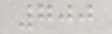700
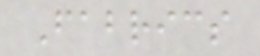Fabrics
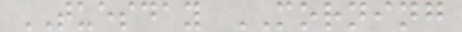TUESDAY MORNING
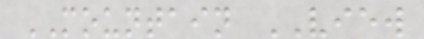MOUNTAIN VIEW
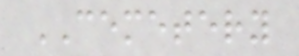CEMETERY
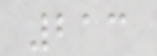213
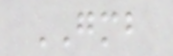GMB
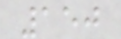150
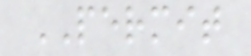PERMIT
